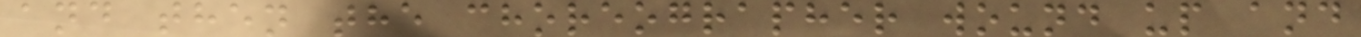and then the choreographer wound up and
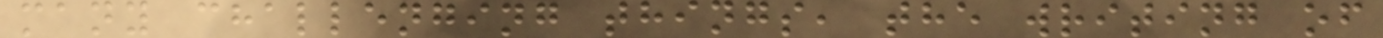many challenging things, the writing of
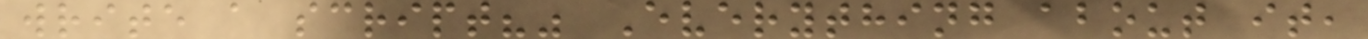write a script?" Everything about it,
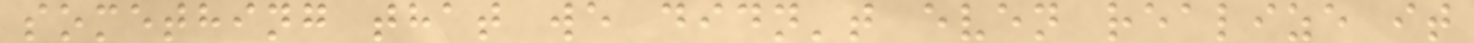something that we didn't even realize it
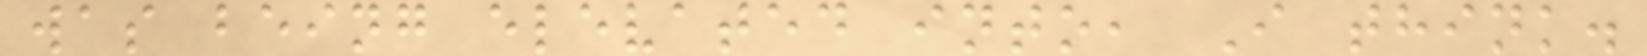was being elevated into, I think.
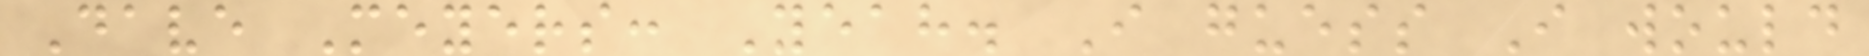Dave Meyers: Yeah. I guess I would
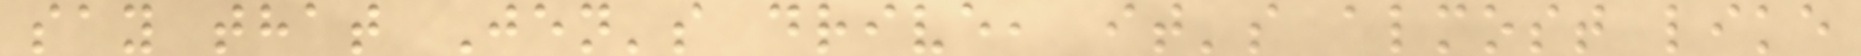say that Jen's drive, it's almost like
